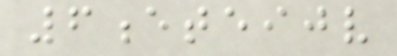6eteijv
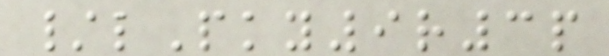/lPky9r3p
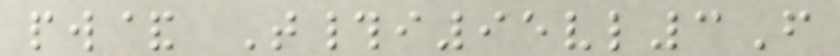pw& T#i95vl3F
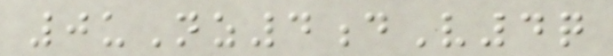0uNz4dV4q
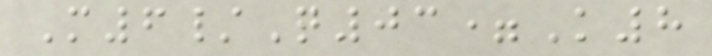M6/Q03=K8
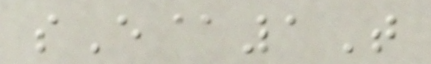sE@1T
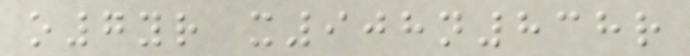o7yr x908n838r
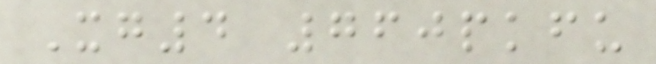Xg4 760pkfu
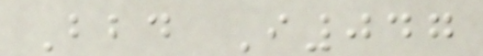Bbd I047
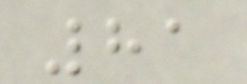81
